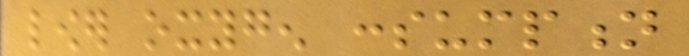lower oxygen consumption
